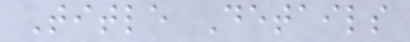Title Details
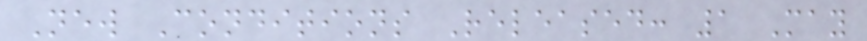New Conditions Released: 1 May
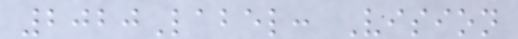2020Label: Vision
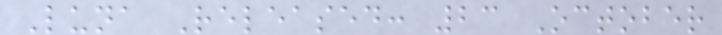Luna Released: 23 October
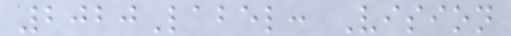2020Label: Vision
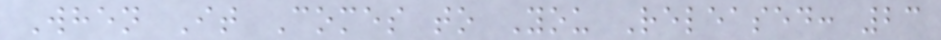When It Comes to You Released: 23
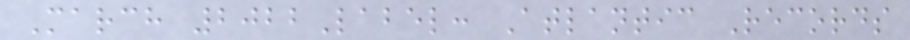March 2022Label: Atlantic Records
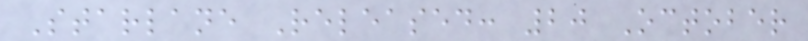Starlane Released: 20 October
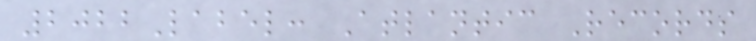2022Label: Atlantic Records
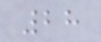28
